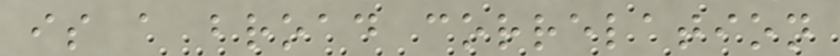is a broad correlation
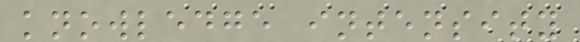knowledge intensity
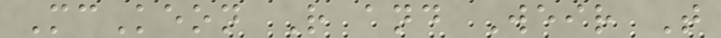McKeon R and Weir T
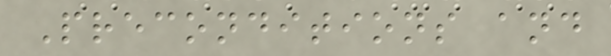Preconditions and
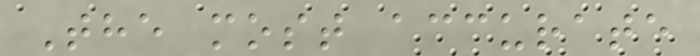The most accurate
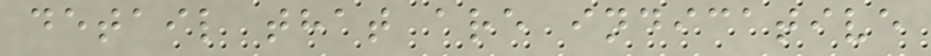detail that are indicative
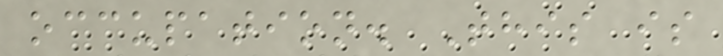occupation. This is
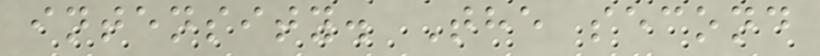intensity. The second
